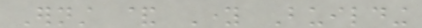Ernst & Young Building
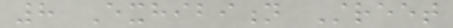8 Exhibition Street
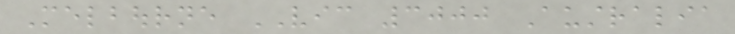Melbourne VIC 3000 Australia
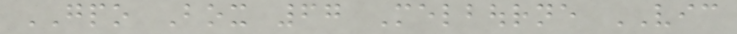GPO Box 67 Melbourne VIC
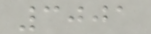3001
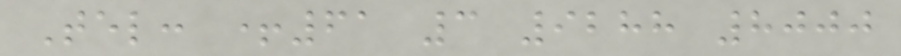Tel: +61 3 9288 8000
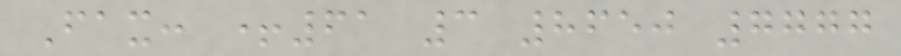Fax: +61 3 8650 7777
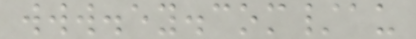www.ey.com/au
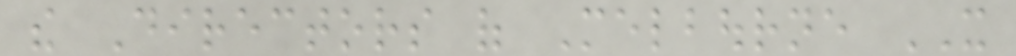the Directors of Melbourne IT
